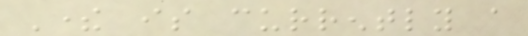There is currently a
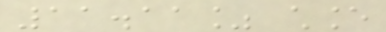11.11% chance
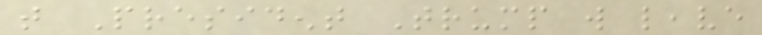that President Trump will leave
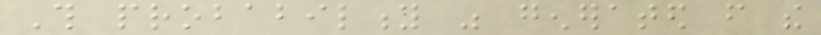This probability was generated from the
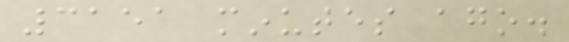3151 minutes ago.
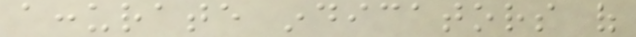accurate indicators of
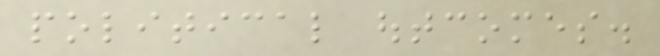political outcomes.
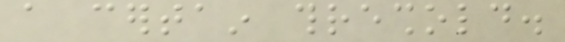a certain threshold.
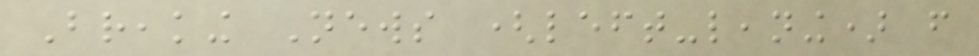Breaking News (left-leaning) from
